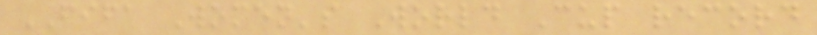FIFA Women's World Cup record
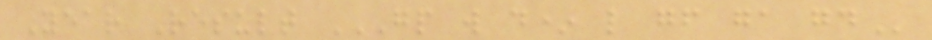Year Result GP W D* L GF GA GD
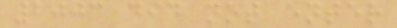2003 did not enter
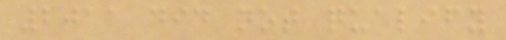2011 did not qualify
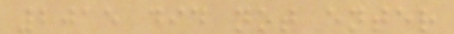2015 did not enter
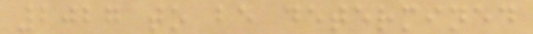2027 to be determined
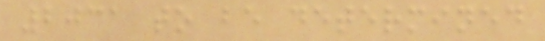2031 to be determined
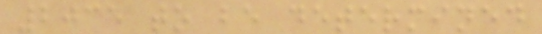2035 to be determined
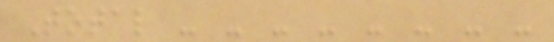Total - - - - - - - -
